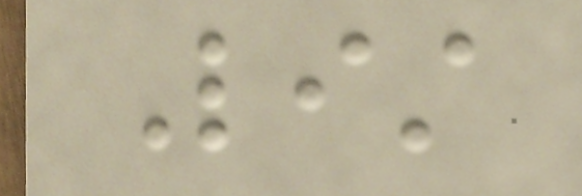List
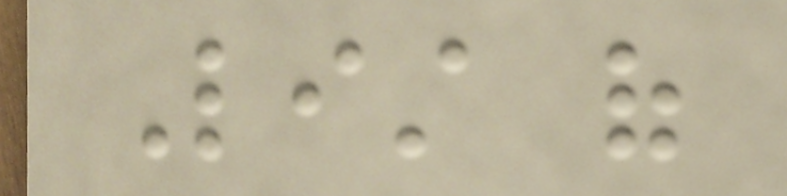List of
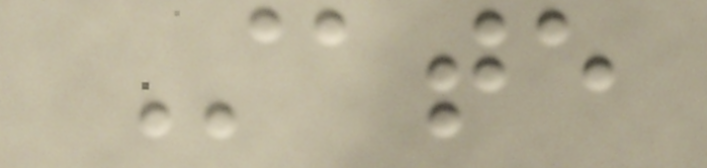State
